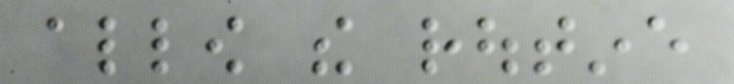allow the routine
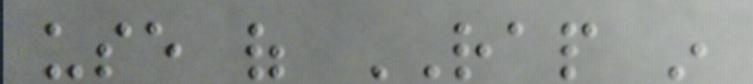use of RAP in
